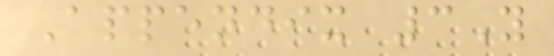Appendix 3Y
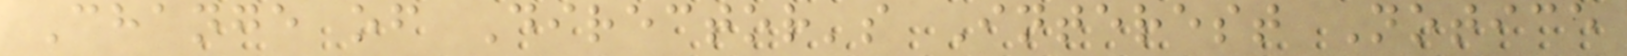Change of Director's Interest Notice
